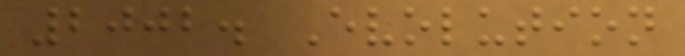2002. Evolution
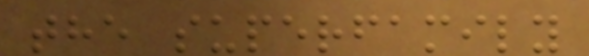the superfamily
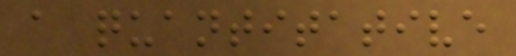a quantitative
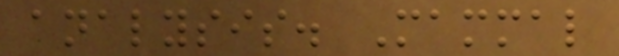analysis. Mammal
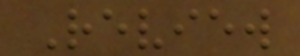Review
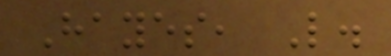Hayes, L.
